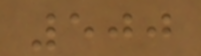500
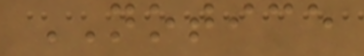NOTICE
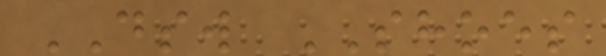DSW SHOES
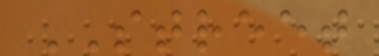STREET
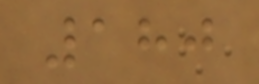180
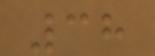38
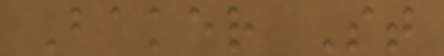Baker St
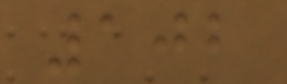102
